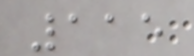115
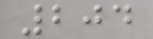204
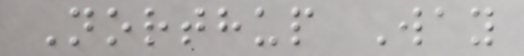Northup Way
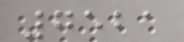7521
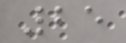25
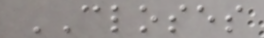CLOSES
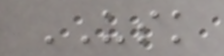USK
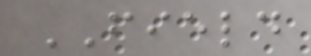FIELD
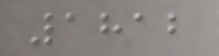1812
